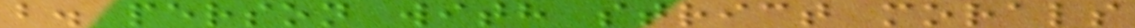b. person with strict morals
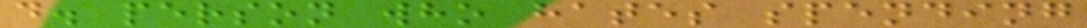d. person who hates spending
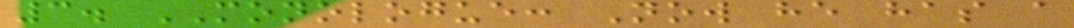3. MONOLOGUE: Now he has a
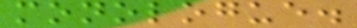monologue.
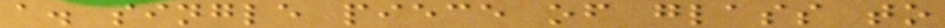a. single piece of glass to
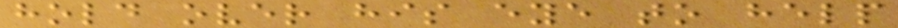hold over his eye to help
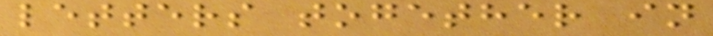letters together in
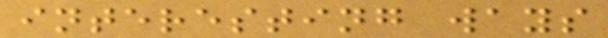interesting ways
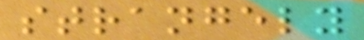strangely
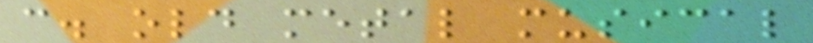c. old metal musical
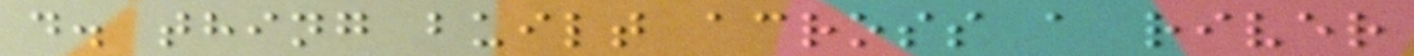d. thing built across a river
